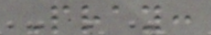Pray:
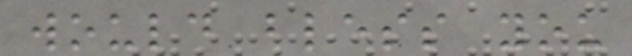would bless you
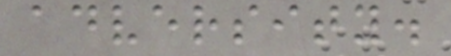adversity.
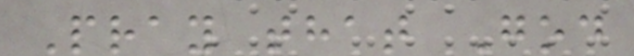Pray that God
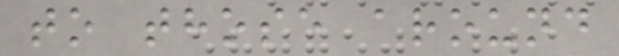to those around
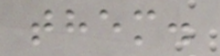them.
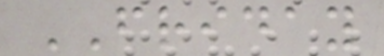FRIDAY
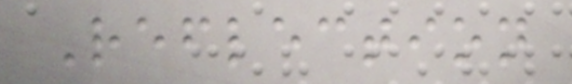Reflection
